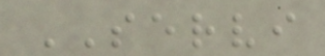SERVI
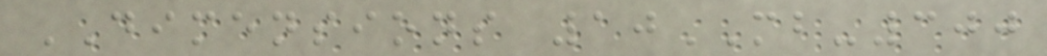DIMENSIONS 10MB-300
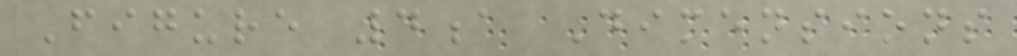Figure 4a Dimensions
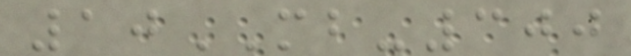10MB-300
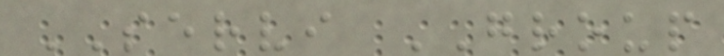SERVI GROUP
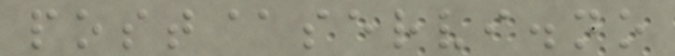post@servi.no
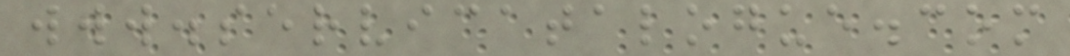www.servicatalogue.com
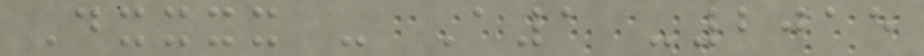Dxxxx - A1 -2015
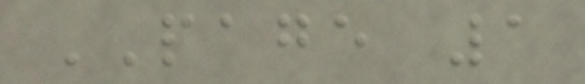PAGE 1
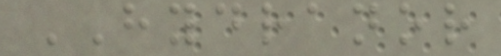HYDRANOR
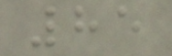85
